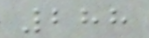288
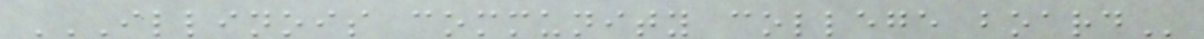ILLINOIS COMMUNITY COLLEGE BOARD
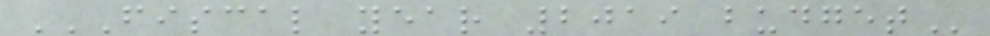FISCAL YEAR 2019 BUDGET
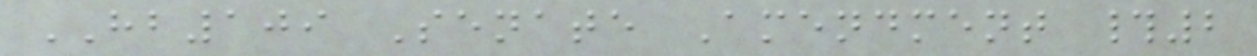HB109 Senate Amendment #2
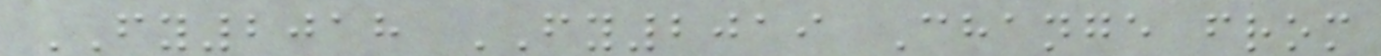FY2018 FY2019 Change from
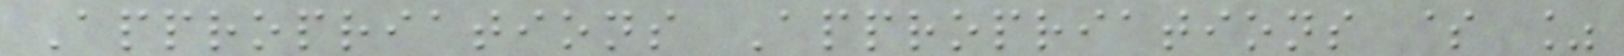Appropriations Appropriations $ %
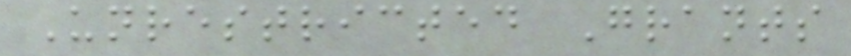Unrestricted Grants
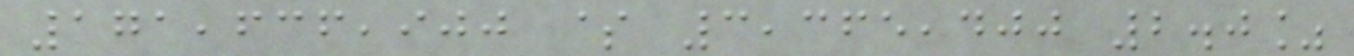171,636,900 $ 3,365,400 2.0%
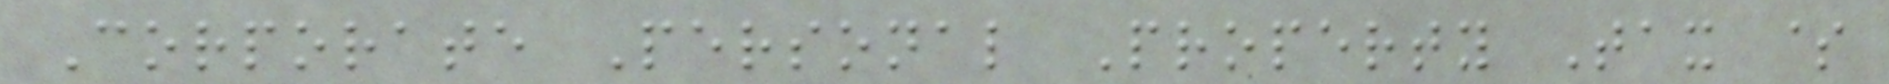Corporate Personal Property Tax $
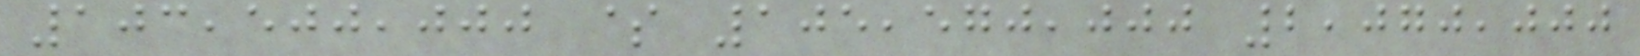103,500,000 $ 105,570,000 2,070,000
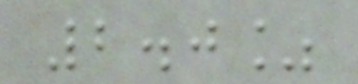2.0%
